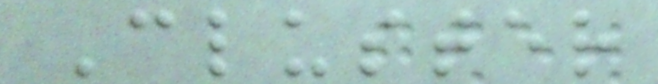Cluster
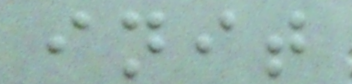init
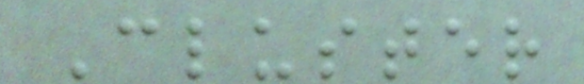Cluster
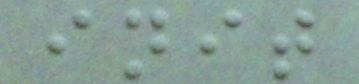init
